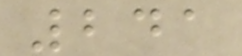241
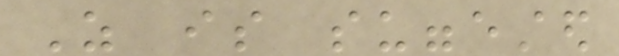As is suggested
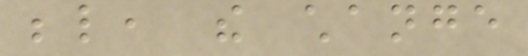below, the change
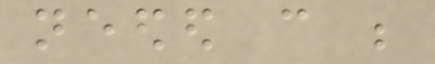needed can be
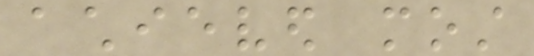achieved most
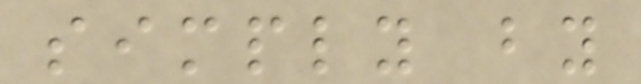simply by
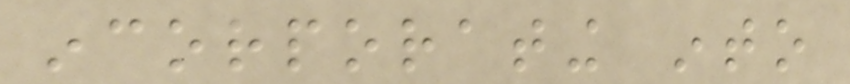incorporating into
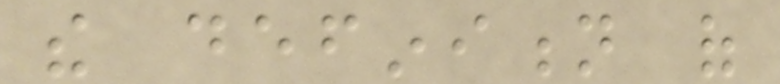the definition of
